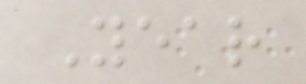Year
